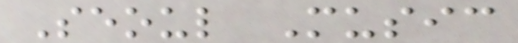Seoul Music
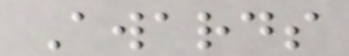Awards
